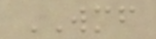WMF
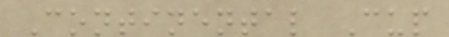Continental Cup
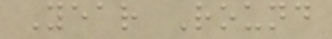Year Round
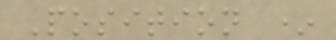Position *
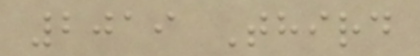2019 Third
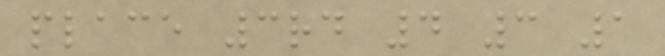place 3rd 4 3 1
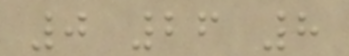0 26 8
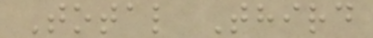Total Third
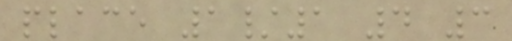place 1/1 4 3
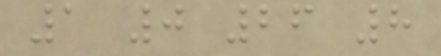1 0 26 8
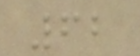62
